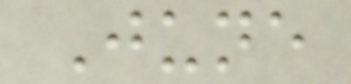June
